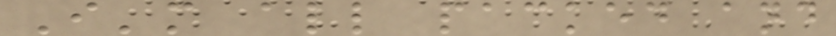I'm all packed and
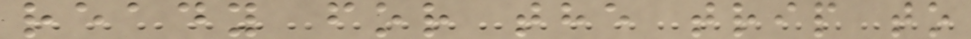ready for the trip to
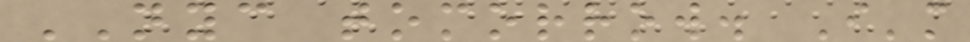NYC tomorrow. I'm
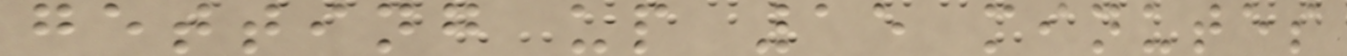getting up 15 minutes
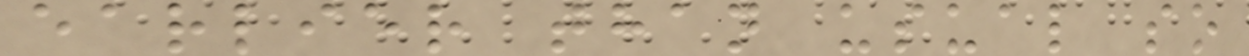earlier than usual so
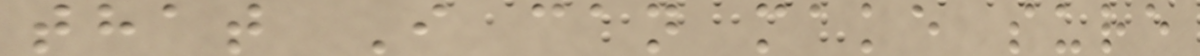that I can make sure
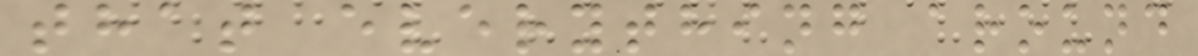that everything around
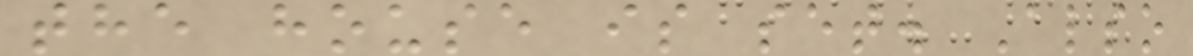the house is set. Also
